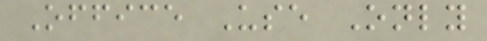Office Use Only
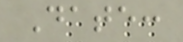Date:
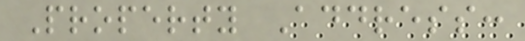Property Address:
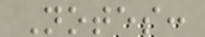Notes:
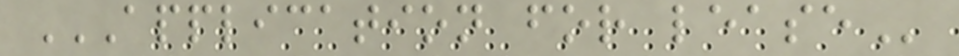APPLICATION FOR LEASE
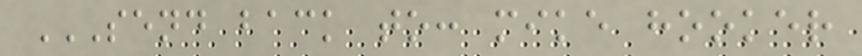SEND BACK TO: MIKE HOOKER
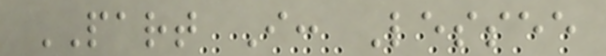PART I: Lessee
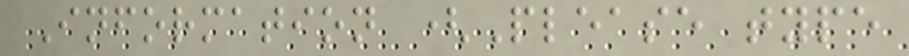Information (Please type
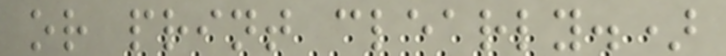or print clearly.)
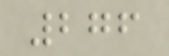276
